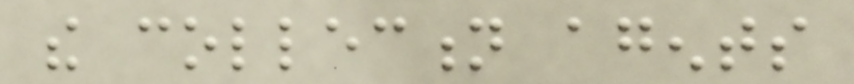the collection agents
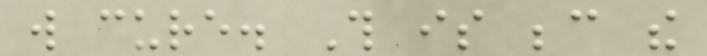will cure. This is because the
